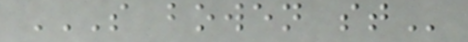S BOWEN ST
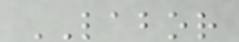LABOR
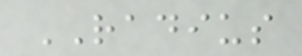RADIUS
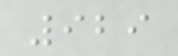929
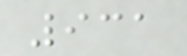931
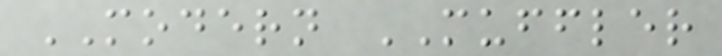MODERN MUFFLER
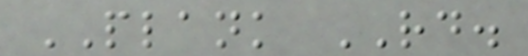PLANK RD.
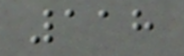118
